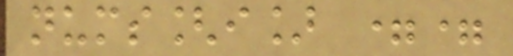nums[i] ==
